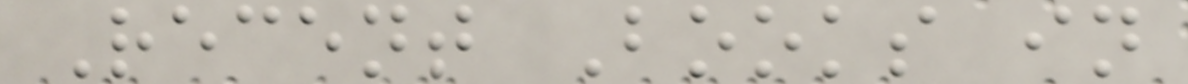Recent Books in
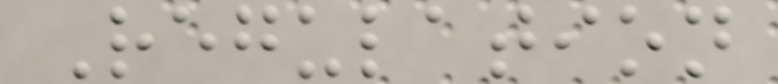Regulation
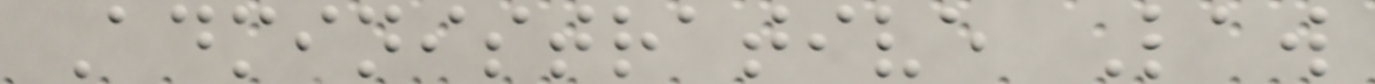Administrative Law
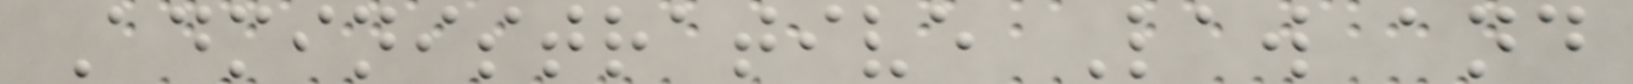Administrative Law and
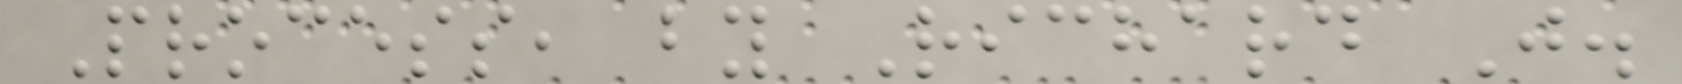Process, by Richard J.
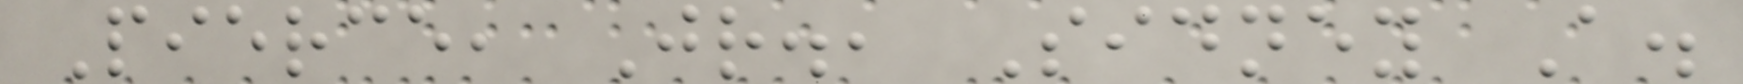Pierce, Jr., Sidney A.
